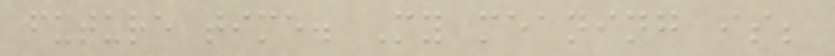future time. My meaning is;
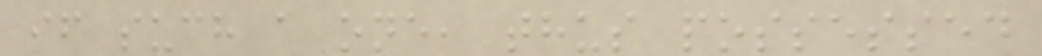if such a one, thus possessed
